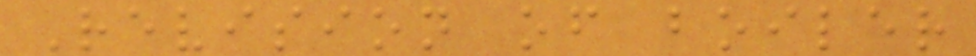Revision of boiler
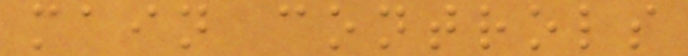main controls
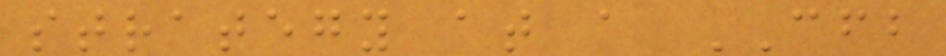strategy at a CFB
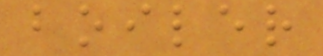boiler
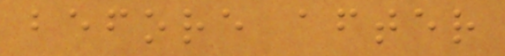before after
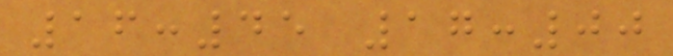16:45 17:00
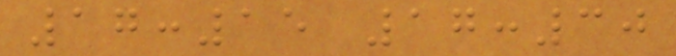17:15 17:30
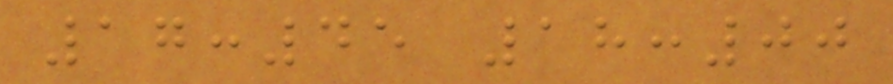17:45 18:00
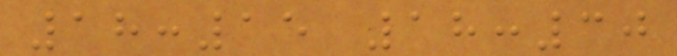18:15 18:30
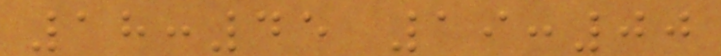18:45 19:00
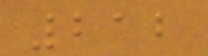212
